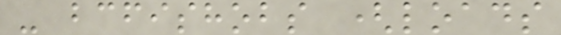- bcfishobs (loads
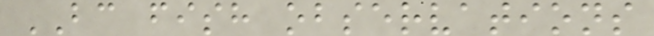BC fish observations
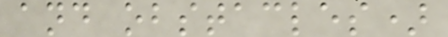and obstacles)
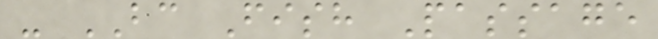- BC Fish Passage
